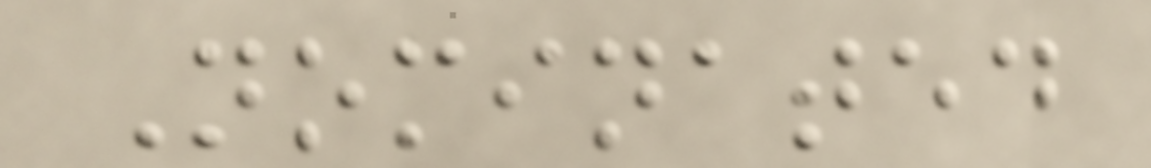Nominated
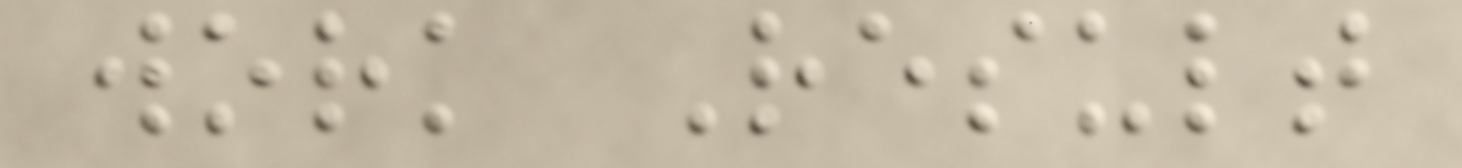work Result
